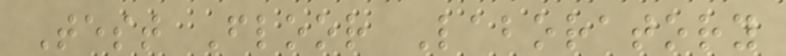Test Floor Laboratory
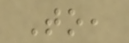To,
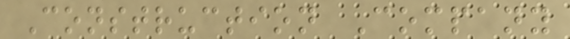Construction Company
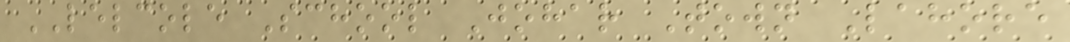LELCOLE School Johar Town Lahore
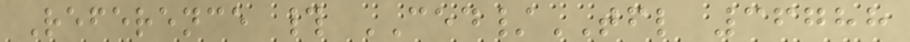Reference # CED/TFL 36788
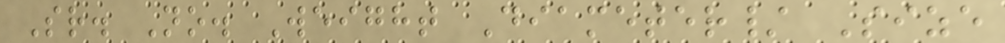Sr. No. Weight Diameter/ Size
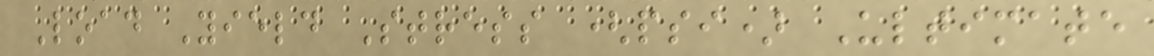Load Yield Stress (psi) Ultimate
